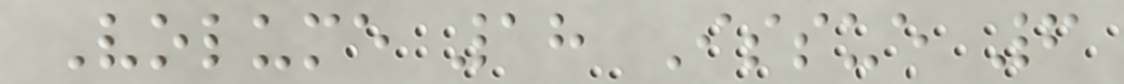Volume 18 Issue 6
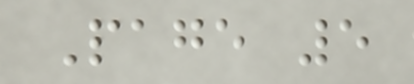Page 5
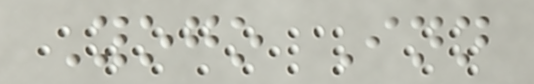Yogo Inn
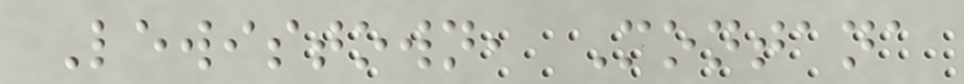Lewistown, Montana
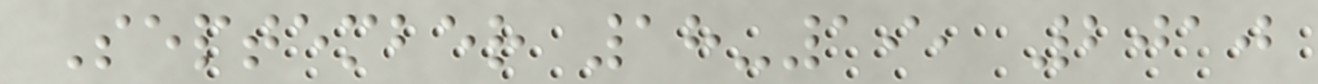September 18-19, 2010
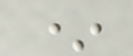*
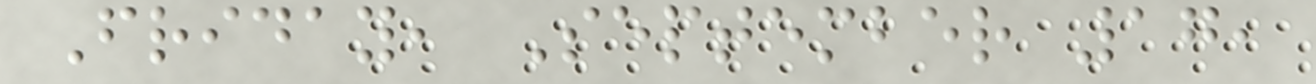Friday, September 17,
